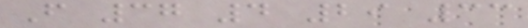F 37 4 29 33
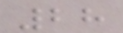28
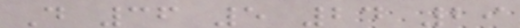D 36 5 24 29
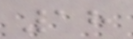18
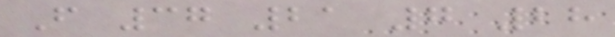F 37 21 7 28
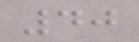40
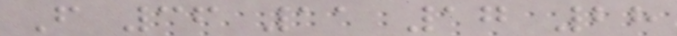F 36 11 17 28
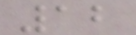12
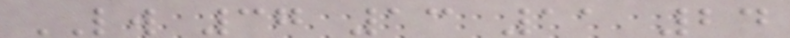LW 37 13 11 24
